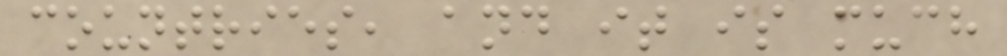countries, and it is much
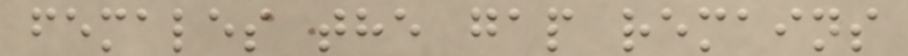females the gap remains
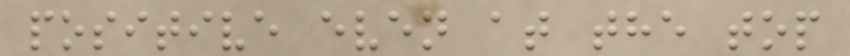positive even at the top
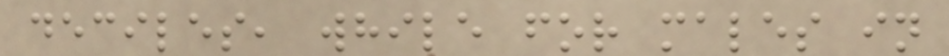deciles, while for males in
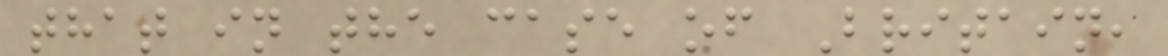that in the case of Britain,
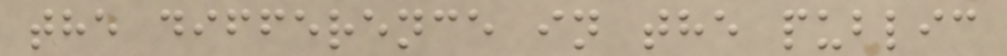the difference in the public
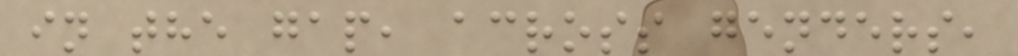in the gap, across genders,
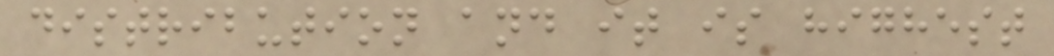distribution and it is highest
